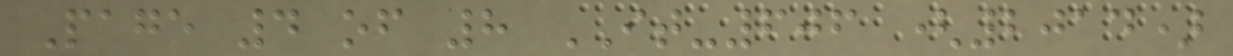Page 4 of 8 IT-606 (2014)
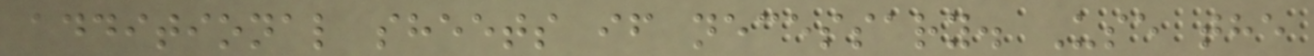additional sheets if necessary. Use the
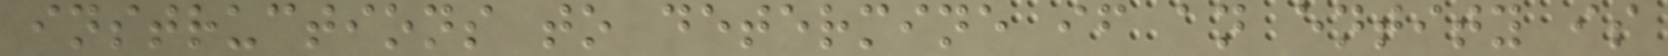instructions to determine if an entity is
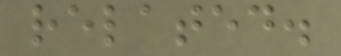related.
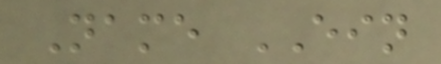Name EIN
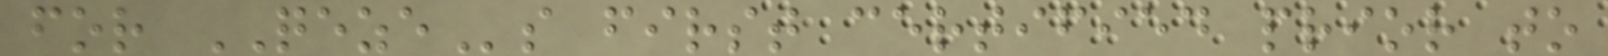for QEZEs first certified prior to
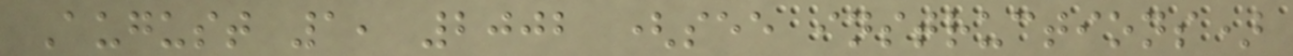August 1, 2002 (see instructions)
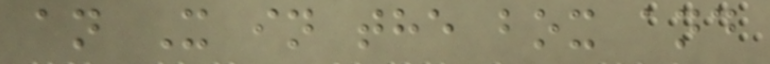an X in the box and
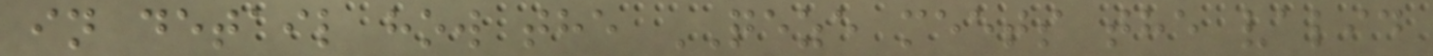in detail how the QEZE meets the valid
